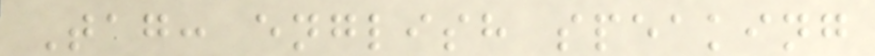Tag: english speaking
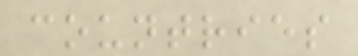countries
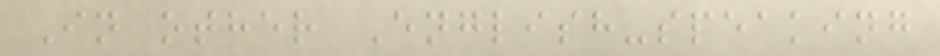In other English-speaking
